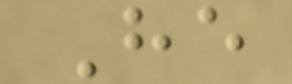He
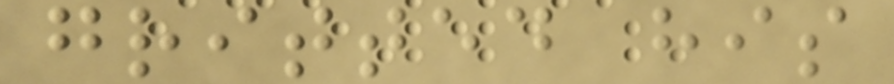gritted his
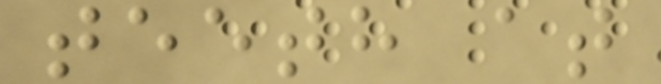teeth at
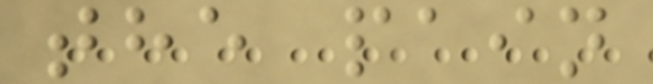the pain
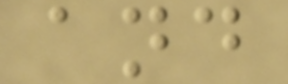and
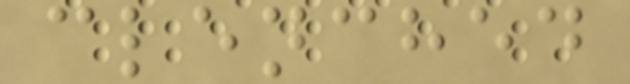clenched
